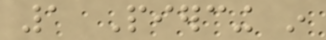1 Piercing in
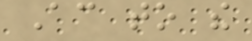According to the
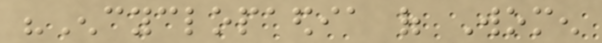"Encyclopaedia of Women
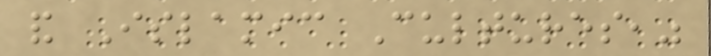and Islamic Cultures,"
